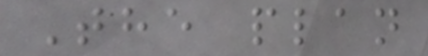The plan
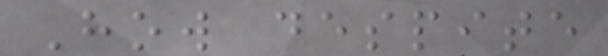How despite
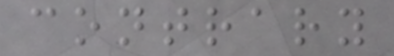contrary
